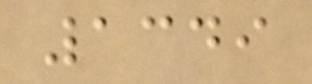1349
